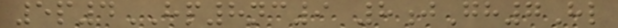5p4HP8nc9 8jGh7Hl
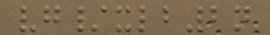vg/xlb2n
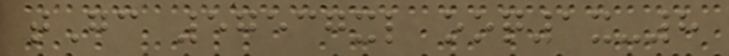tGc 57537xl ooq1x-8
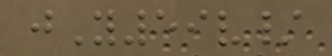jY59v/
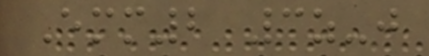Emm2 3z-j
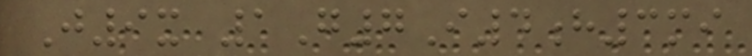J9x 1G7I4h3mi
